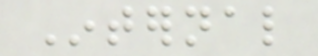Internal
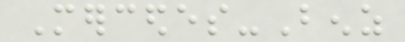Mercedes-Benz
